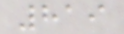819
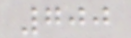700
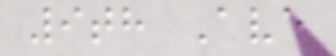9th Ave
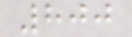800
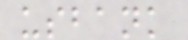usbank
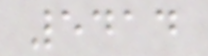5414
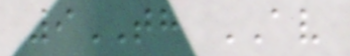9TH AV
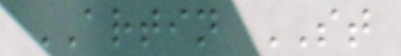ARTIN ST
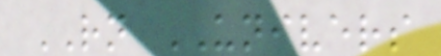RN UNIVERS
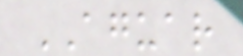AGUAR
